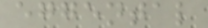eggental
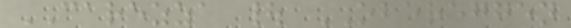CAREZZA | OBEREGGEN
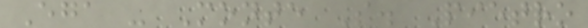Ega - Monte S. Pietro
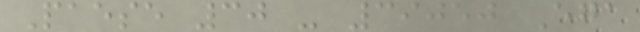Paese 30 - 39050 Ega
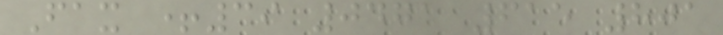Fax +39 0471 615 801
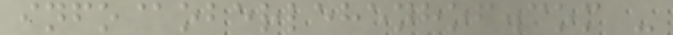info@oberlehenhof.com -
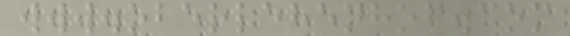www.oberlehenhof.com
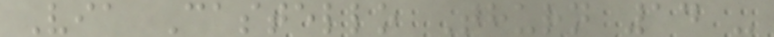Via Castello Thurn 14 -
